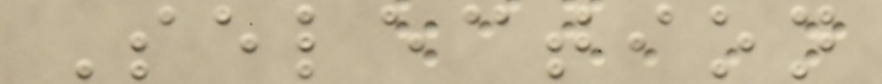Selection
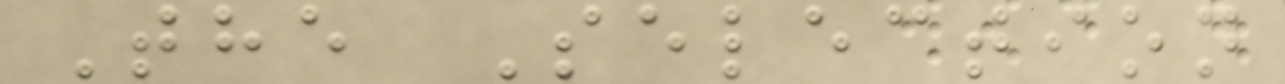The Selection
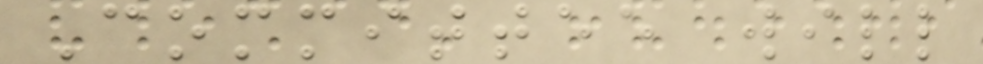Committee will
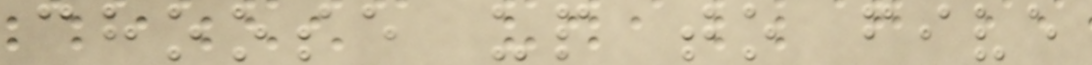choose up to five
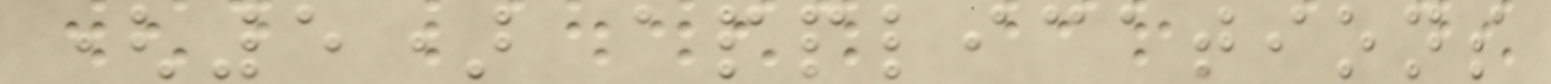(5) applications
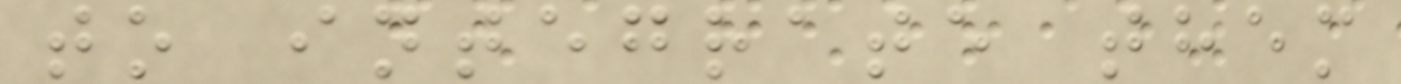to integrate them
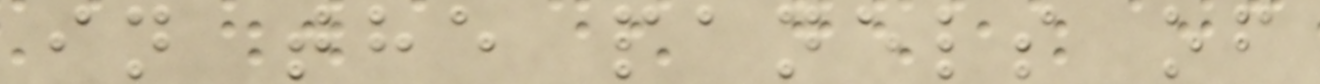in the panels of
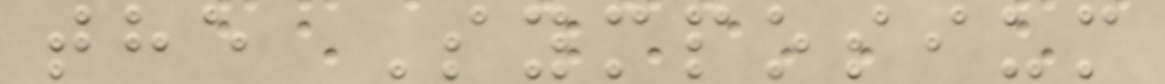the Symposium
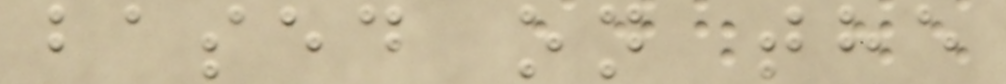based on the
